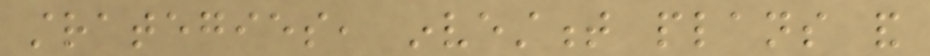strategies, investment plans and
